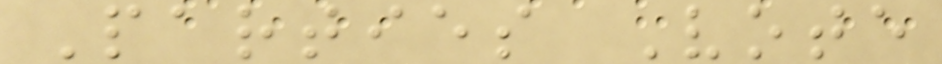Parties Vote
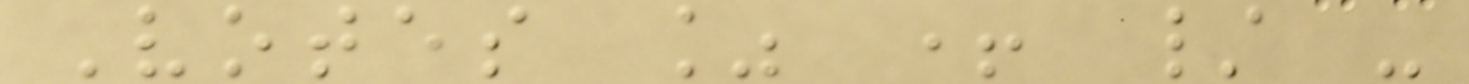Votes % + / -
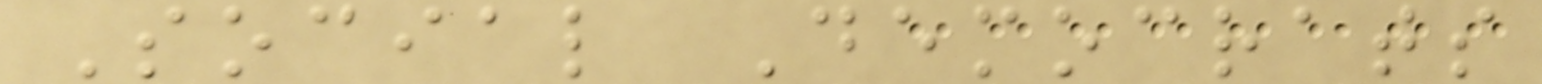Social Democrats
